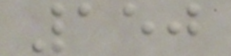150
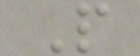P
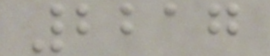2217
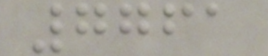7761
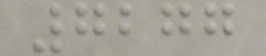7277
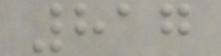817
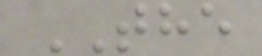THE
